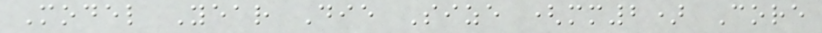Model Year Die Size (mm2) Core
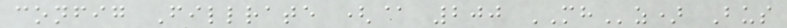config Fillrate (@ 200 MHz) Bus
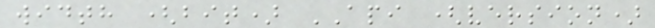width (bit) API (version)
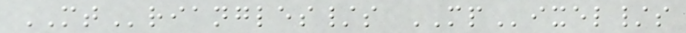MTriangles/s MPixel/s
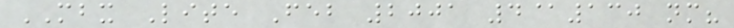MBX Lite Feb 2001 4@130 nm?
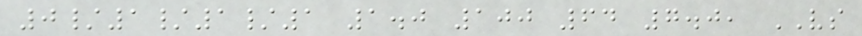0/1/1/1 1.0 100 64 7.0, VS
